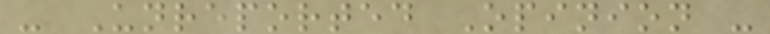- Unreported Opinion -
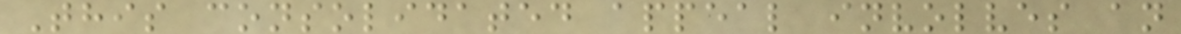This consolidated appeal involves an
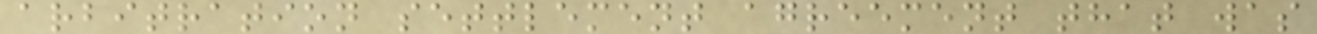arbitration settlement agreement that was
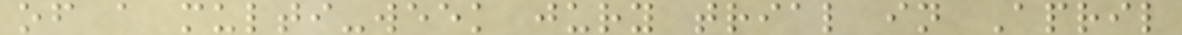of a multi-week jury trial in April
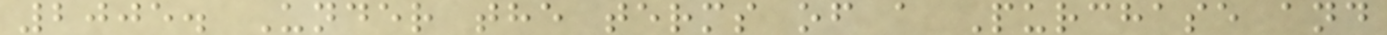2005. Under the terms of a Purchase and
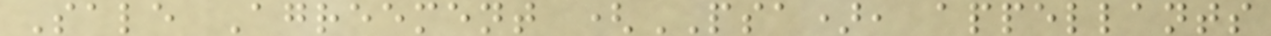Sale Agreement (PSA), appellants
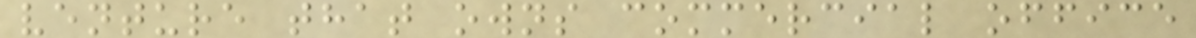venture that owns commercial office
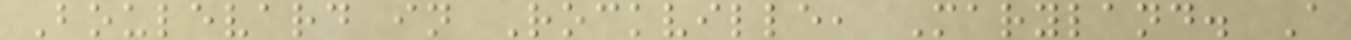Boulevard in Rockville, Maryland. A
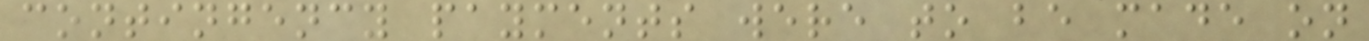contingency payments were to be made on
